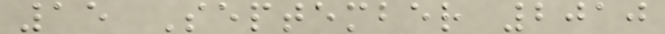15 September 2010
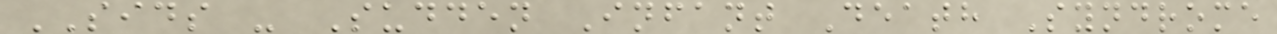SIDS - Sudden Infant Death Syndrome
